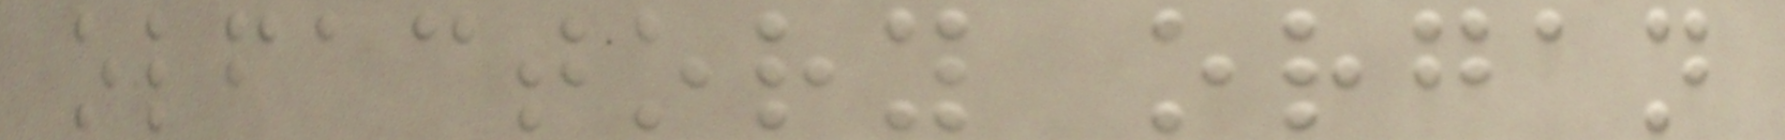olfactory organ
